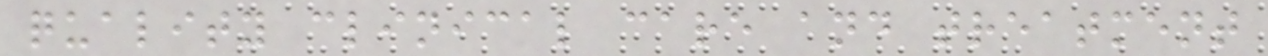quality clinical care and treatment
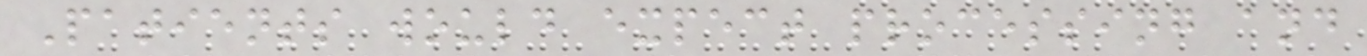Patients would expect processing and
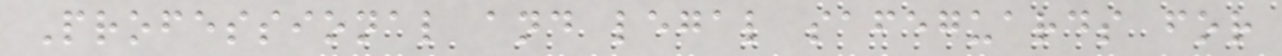Professional and legal safeguards for
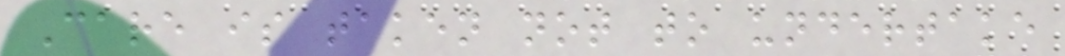Care is taken not to undertake
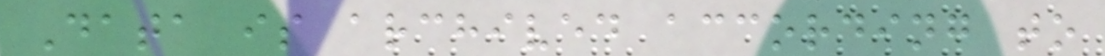Data is archived according to
